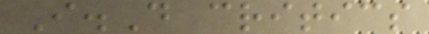I.D critics
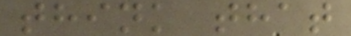think that
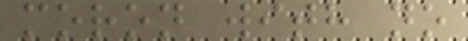moron with no
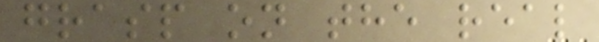grasp on the real
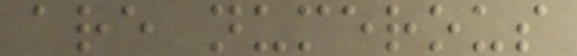are numerous
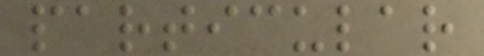particular
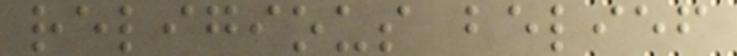religious belief
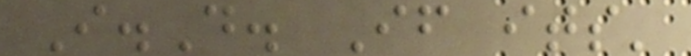I.D. If its'
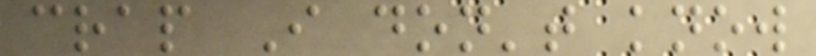crap I don't know
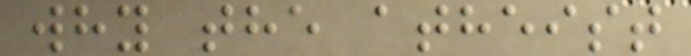why the atheist
